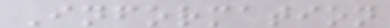Information
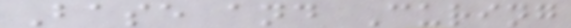Base and Curing
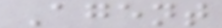Agent
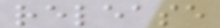release
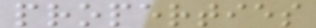properties
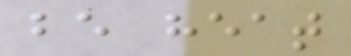be heat
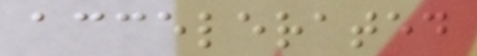accelerated
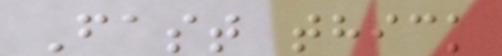Fast thick
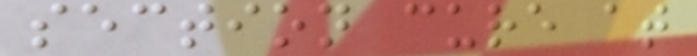section cure at
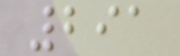291
